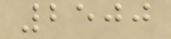2500
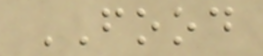FOOD
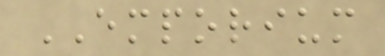EMPORIUM
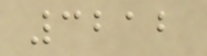3212
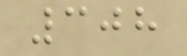308
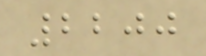2200
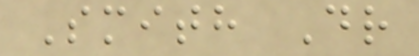Smith Dr
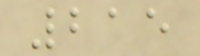215
